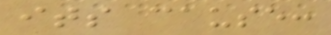its cause:
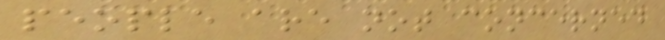people are not concerned
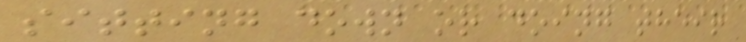sitting down or doing their
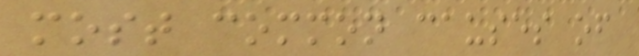most common causes of
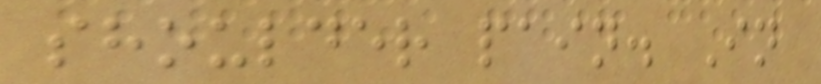shoulder pain. In
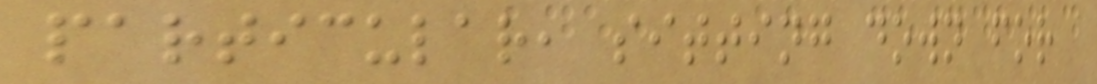particular, sitting down for
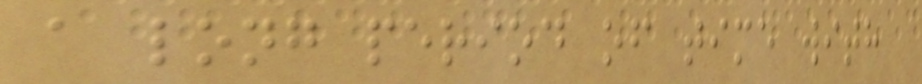a long period of time with
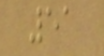51
